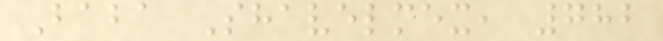Baba Shavelmex, 782
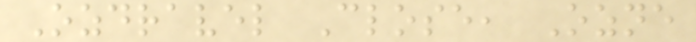Ozdravel Close, Ozne
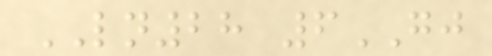LN28 6GJ
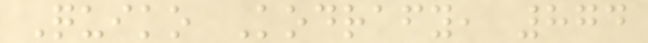Quiko Kodrafy, 874
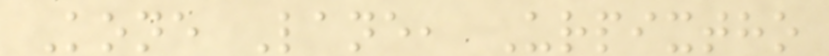Kone Lane, Urpixtho
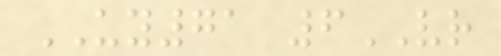UY71 6VR
